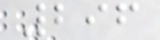296
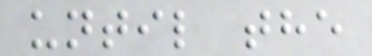until the
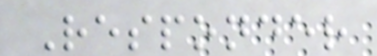Responder
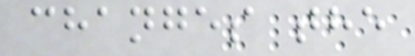changes the
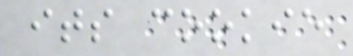its cookie
